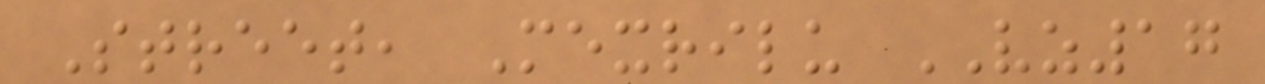Street, Mexrilu VZ17
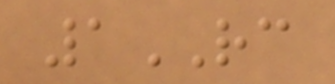1RC
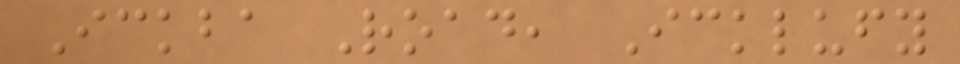Ickba Road, Icklufy
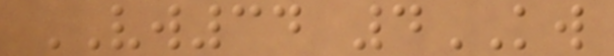VW34 4KW
